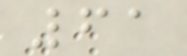61
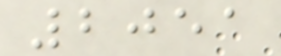2051
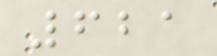621
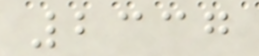2337
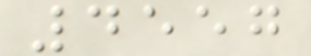4557
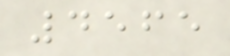4565
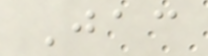Jac
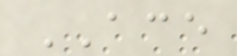ACE
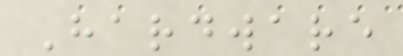Hardware
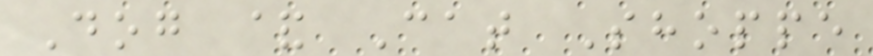Dog & Cat Shoppe
